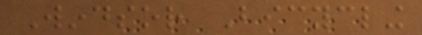Windsor Bicycling
